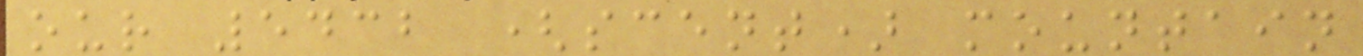our 5432 (scent) mountain
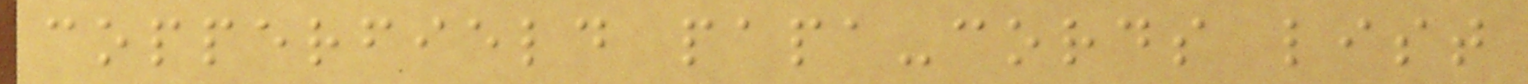copperfield papa-cords list
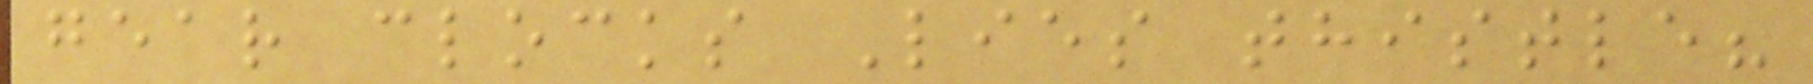gear clocks Lies thistle?
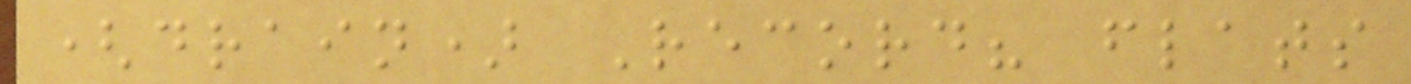(drain) Record? flats
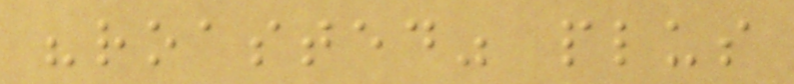"roasted" plus
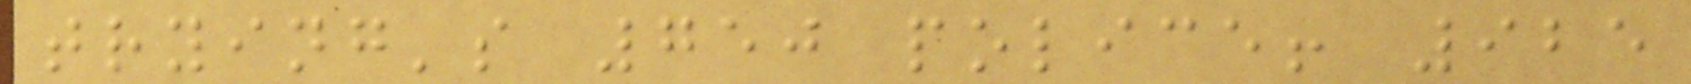trying's 750 police! 925
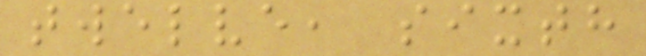twelve, sixth
